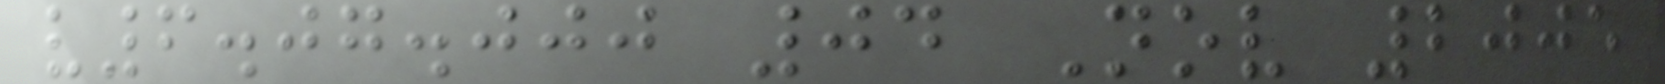v6.07.000 04 Nov 2005
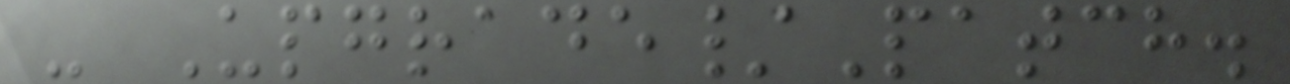- Upgrade/Patch.
